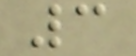3
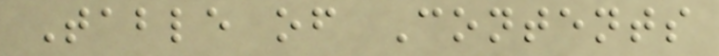Table of Contents
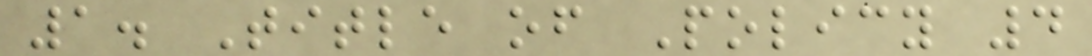1. Title of Policy 4
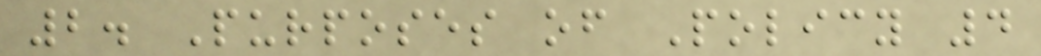2. Purposes of Policy 4
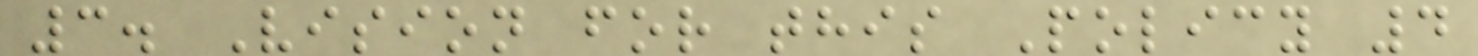3. Vision for this Policy 4
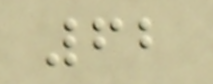62
